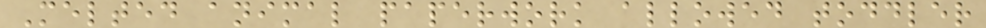Melted animal paperwork allowed toddler
